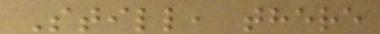Still, there
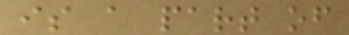is a part of
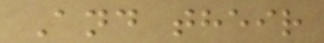And their
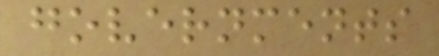governments
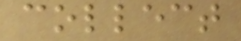collect
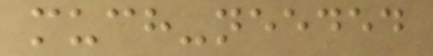much-needed
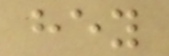hey
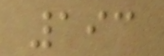193
